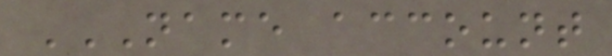NAME ACCOUNT
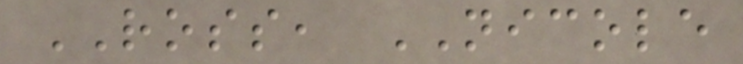ROSS, NICOLE
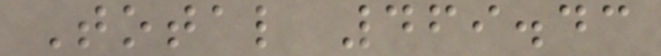Total 469.43
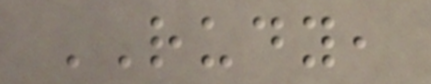RUDY,
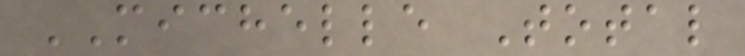MICHELLE Total
